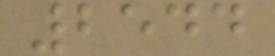2544
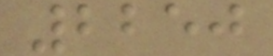2250
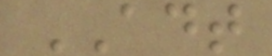ADT
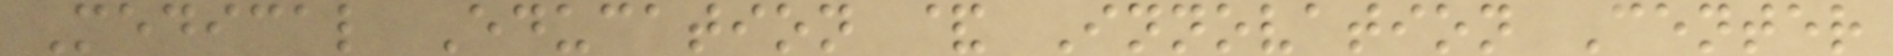Medical Education & Innovation Center
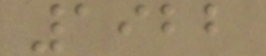1922
